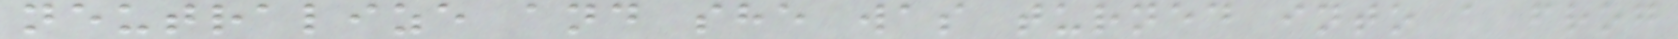neutralize and she was turned into a frog
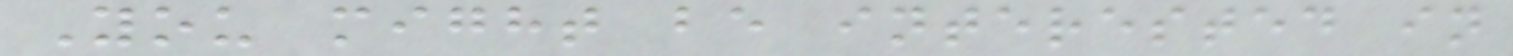You might be interested in
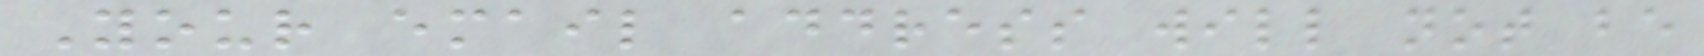Your email address will not be
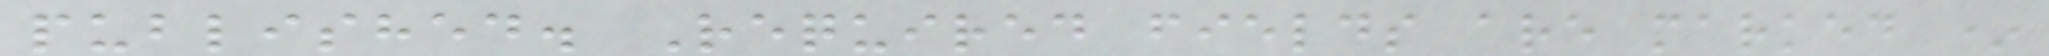published. Required fields are marked *
